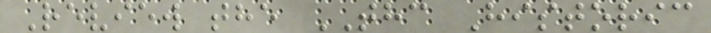Review the THC Historic
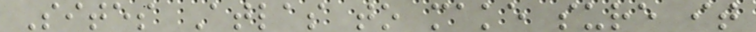Sites Atlas to make sure it
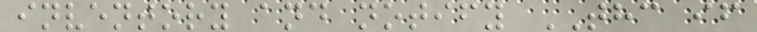inventory and notify THC if
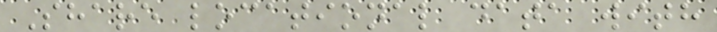Share locational data with
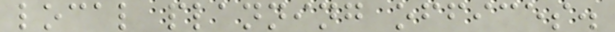local planning offices.
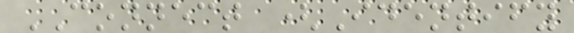CONNECT (Identify
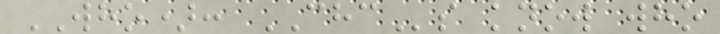WHO): CHCs know who
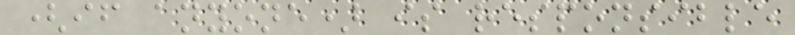(if anyone) is responsible
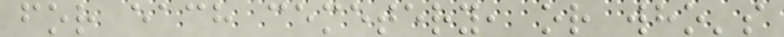for each cemetery, or who's
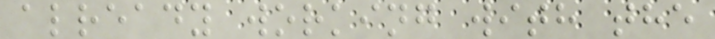already working with the
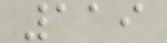119
